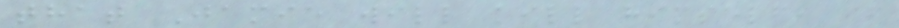that Jamie will kill himself, if
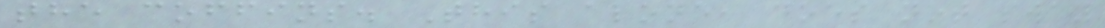the coffins. This alone, does not sway
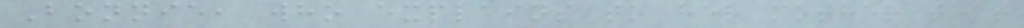Bonnie, who explains to her mother that
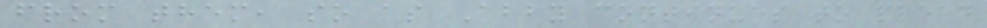from them, so as Abby continues to plead
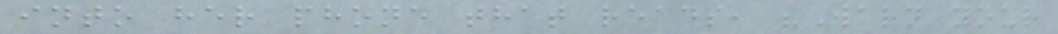into her phone that reads, "Warn your
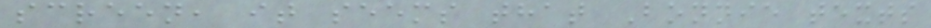screen, it seems that Bonnie texts
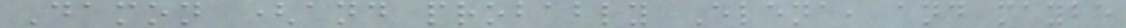Damon (and probably Elena, and maybe
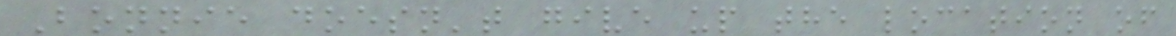Bonnie doesn't give up the location of
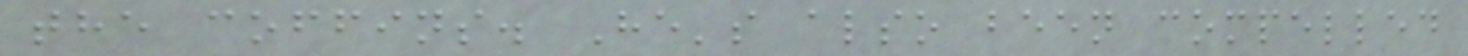the coffins. He's also been compelled
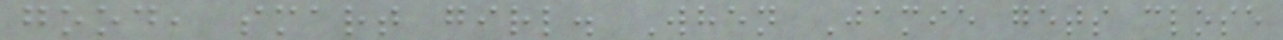good, smart girl. When Jamie gets close
